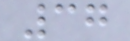37
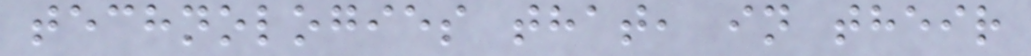technologies that, in their
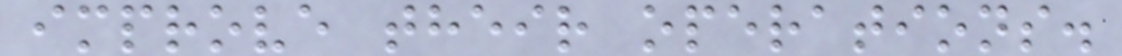improve their operations.
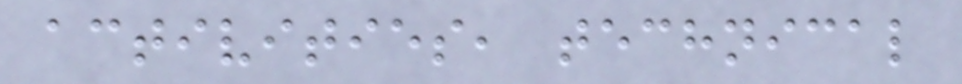activities, technical
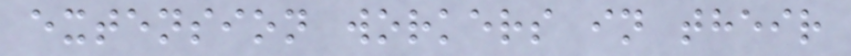extension workers in their
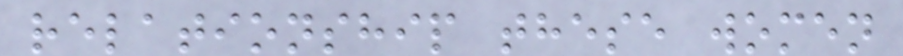relationship these women
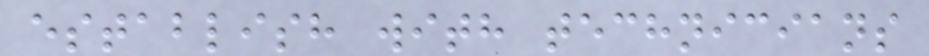establish with technicians
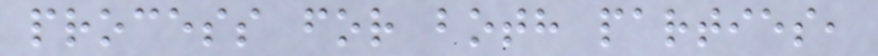process for both parties,
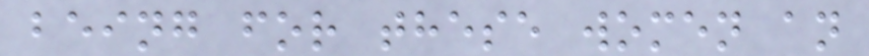being for these women an
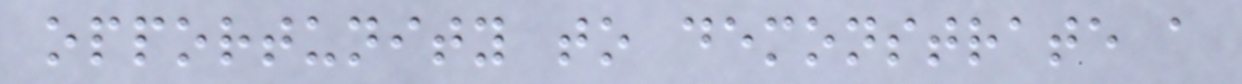opportunity to demonstrate a
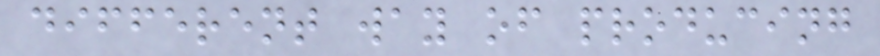different way of producing
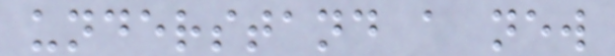understand a new
